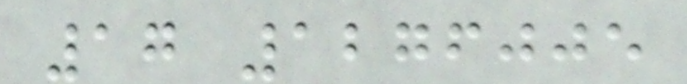17 1276005
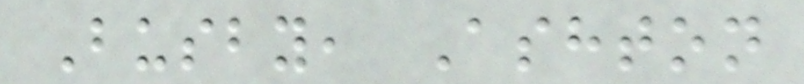Busby, Ashton
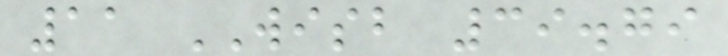11 WISB 39.79
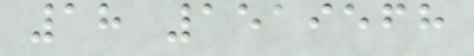18 1519568
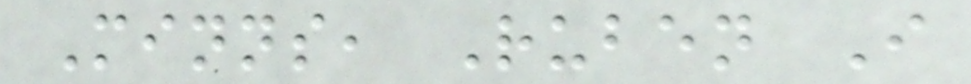Minns, Ruben I
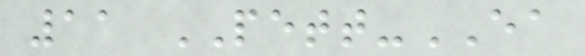11 PETT-EA
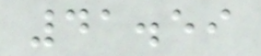41.59
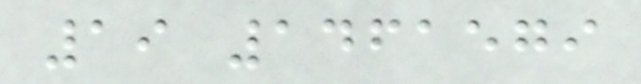19 1461579
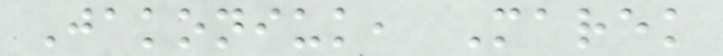Jakoniuk, Marek
